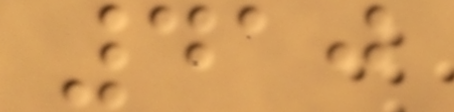410
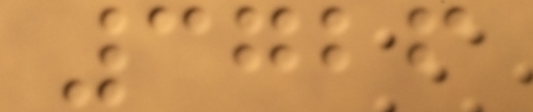3726
